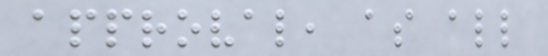approval, as all
